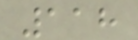118
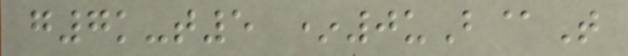g7k-t5 *0uB@T
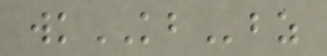wkKBbz
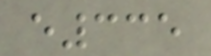e335
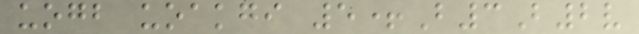uogb uoakgi 5+B3B2v
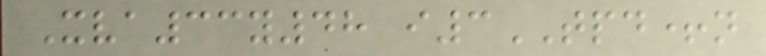Xva33y48 i3TPD+n
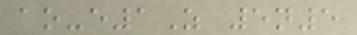ao-e1Z 5n5
